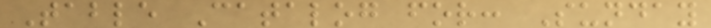Table Catalog for: Sunday
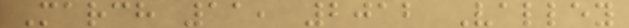March 11, 2012 Valley
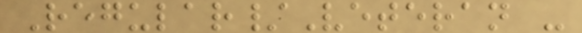Regular/Veteran -
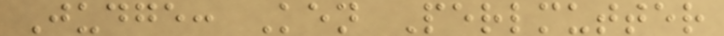Judge: Ken Perlmutter
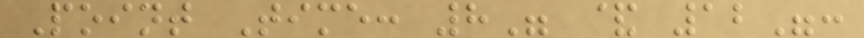Point Time: 8" & 12":
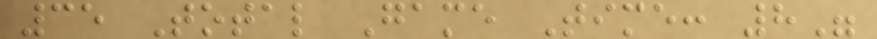35 Total Game Time: 8"
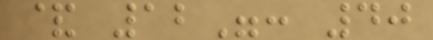& 12": 40
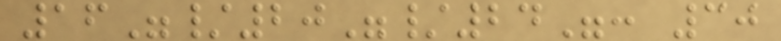16"/20"/24": 30
